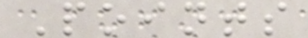Points
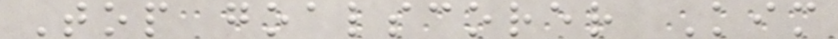Top goalscorer Kim
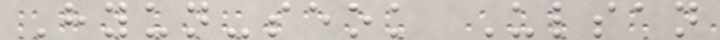Hyun-seok Ulsan
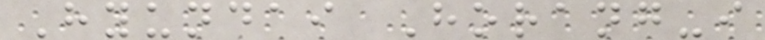Hyundai Horang-i
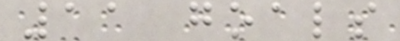11 goals
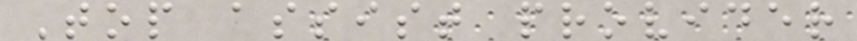Top assist provider
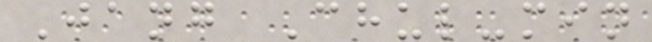Jang Chul-min
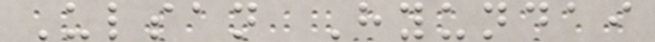Ulsan Hyundai
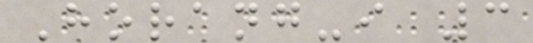Horang-i 3
